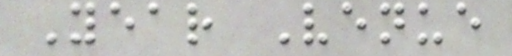Year Venue
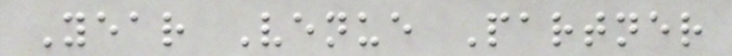Year Venue Partner
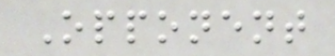Opponent
